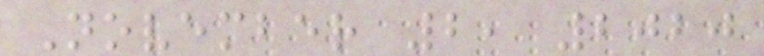November 2, 2020
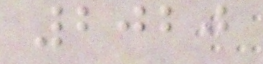2020
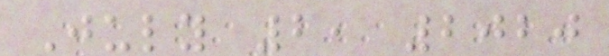July 2, 2020
